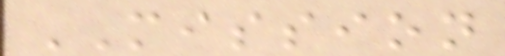MISSION
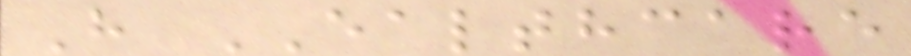H EALTHCARE
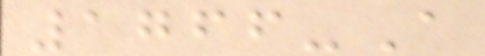1766-A
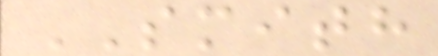SMITH
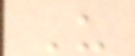U
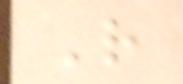R
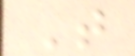T
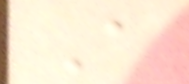A
